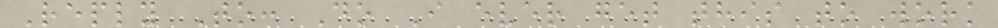Reply To: Do I ever get this to work
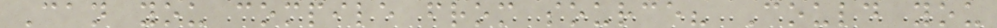Can you compile from source? Could you
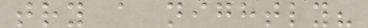try a nightly?
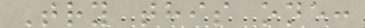Try this one:
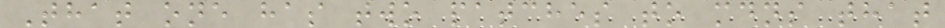That one has two patches to mdns that
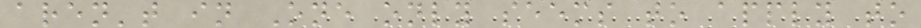aren't in One only seems to apply to
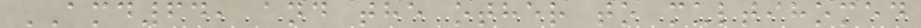AMD64, and the other to multihomed
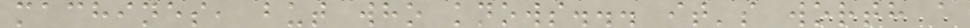machines, but who knows... it's worth a
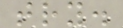try.
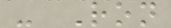- Ron
